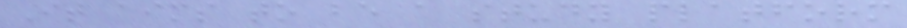It aims to be a study platform
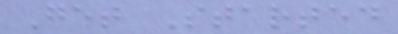Get Started
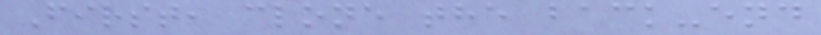First, clone the back-end
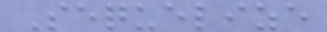Sequelize
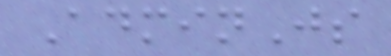AdminJs
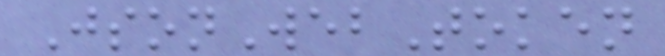JsonWebToken
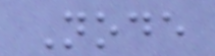Node
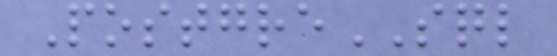PostgreSQL
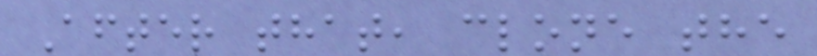After that, clone the
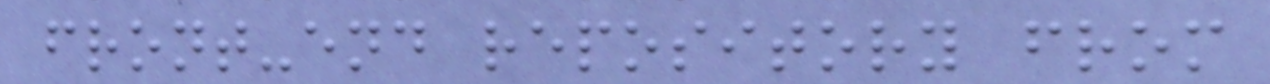front-end repository from
